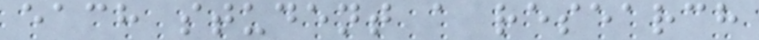each student a research
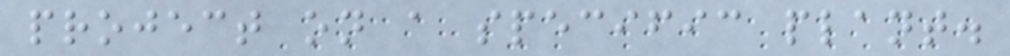project on a specific plant.
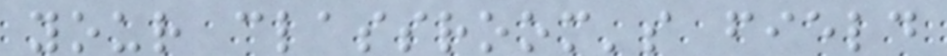your classroom's field
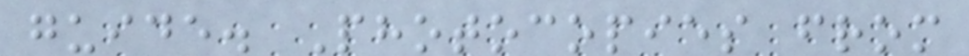guide. Photocopies from
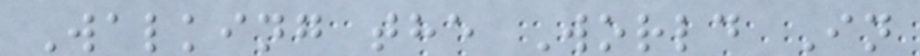Walking the World In
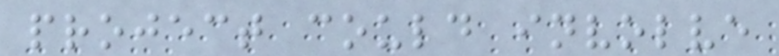project could involve
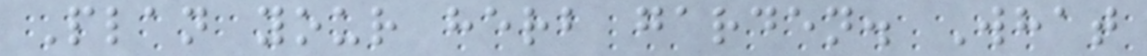Plan your herb garden. What
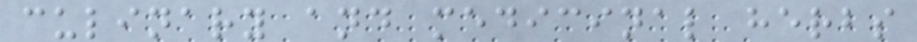culinary and medicinal herbs
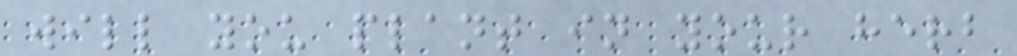will you plant in your herb
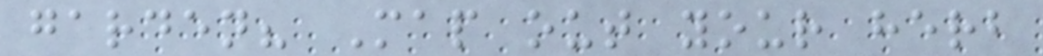garden? Map out your herb
